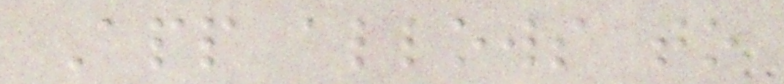App allows to
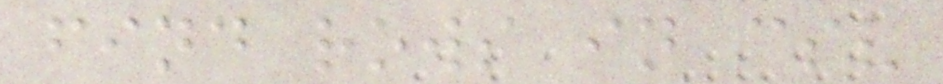find rows in csv
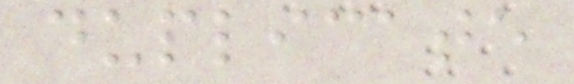duplicate
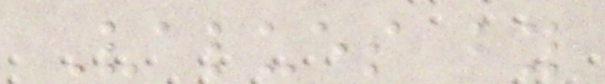Values by
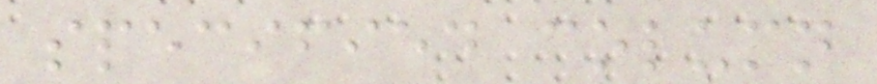specified column
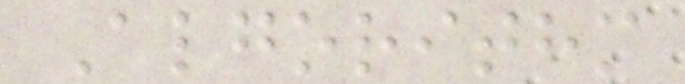Algorithm
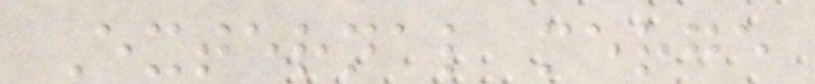External merge
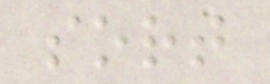sort
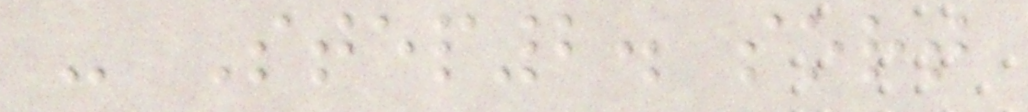- Step2. sort
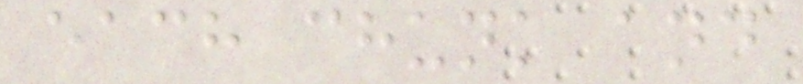each chunk and
